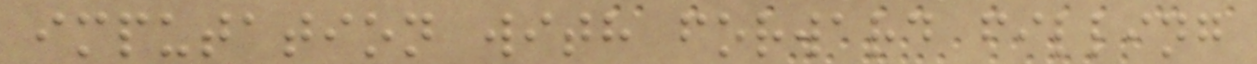imputation with forward filling
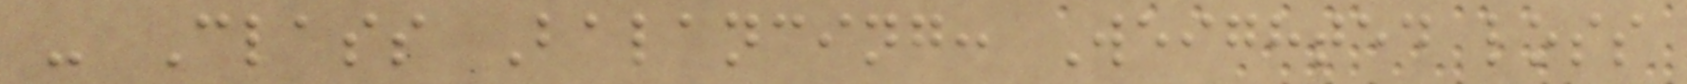- Class Balancing: Weighted loss
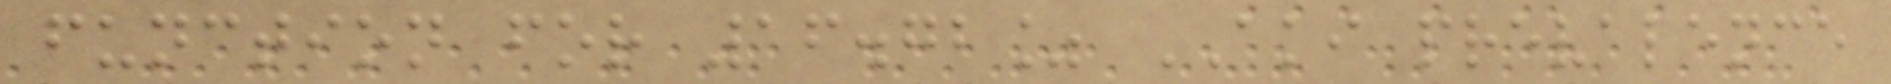function for 16.72% AKI prevalence
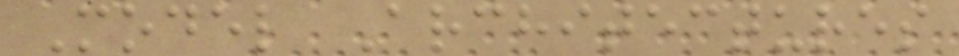Model Architectures
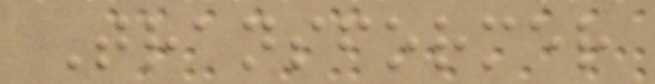Transformer
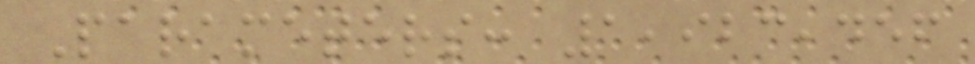Parameters: 1,923,456
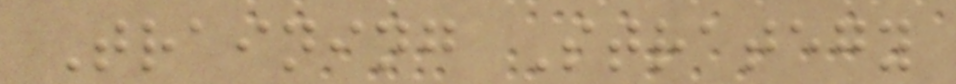Training Strategy
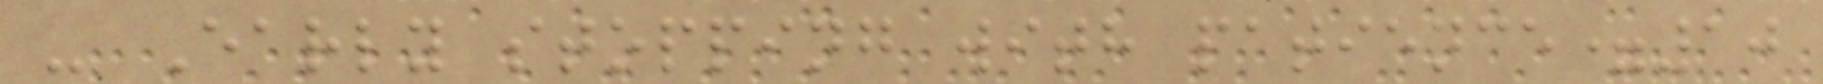- Early stopping with patience=10
